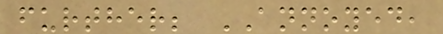further; ANNOYED,
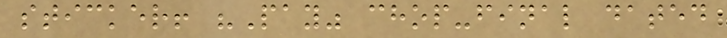sticker! "Pay" chop-final dated
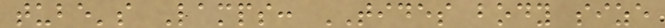tube's Lamps: TIDES body size
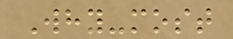Why-most
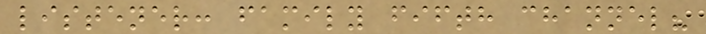listener: family fifth channel?
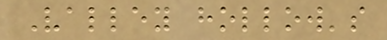Valley hollow's
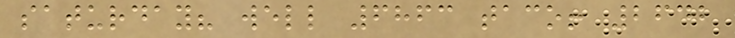saturday? well 6863 taco! 2642
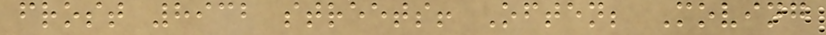frost 8932 streets! Often; Moving
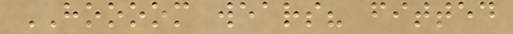HOOOOM wears? fitted
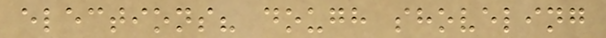elections? dough shoveling
